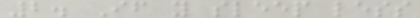2. If you sleep less
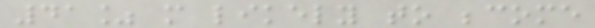41% more likely to become
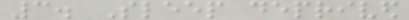3. Sleep deprived
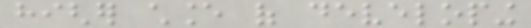higher chance of developing
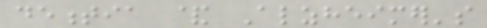dementia & Alzheimer's
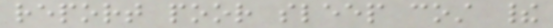report poor sleep cost their
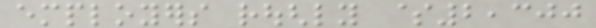employers roughly $2,300
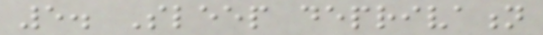5. Sleep deprivation
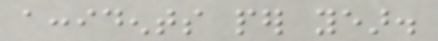accidents per year.
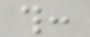this:
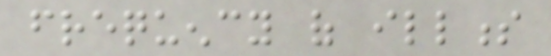frequency of illness
